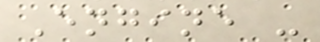Engine -
